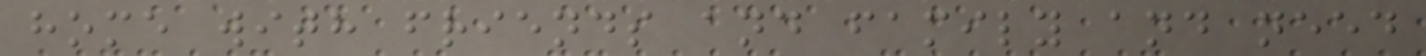home with friends and family and need
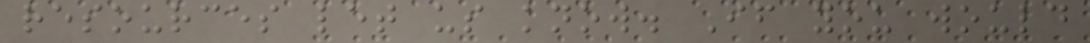resources let us know. If you would
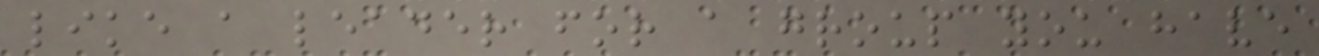like a leader for a group you have
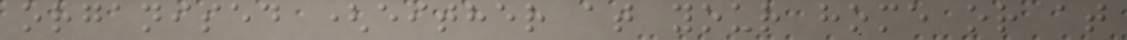organised (either at your home or at
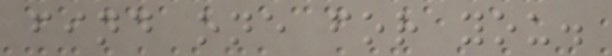find one for you.
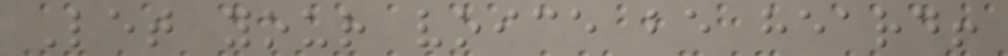Let your voice be heard!
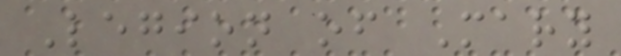Legion of Mary
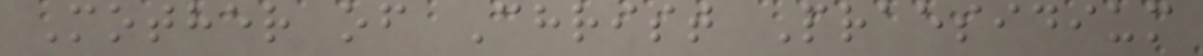Mother of Christ Praesidium
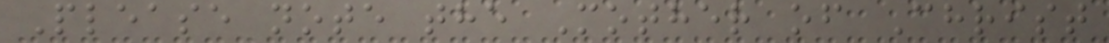Please note the Mother of Christ
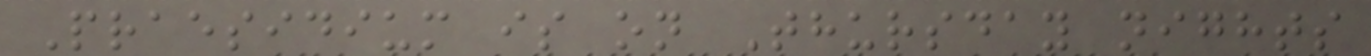Praesidium is on Thursday nights
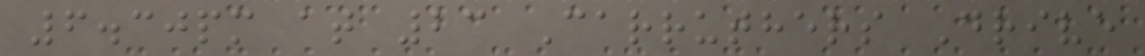6.30pm at 23 Carruthers Drive
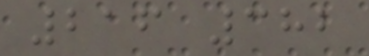216 382
